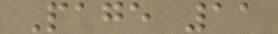Page 11
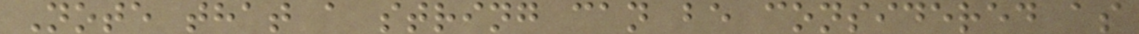Note that a string can be considered as
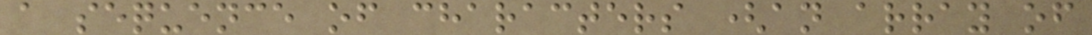a sequence of characters (an array of
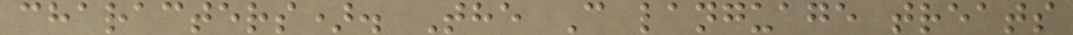characters). The C language treats
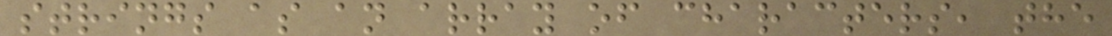strings as an array of characters, the
